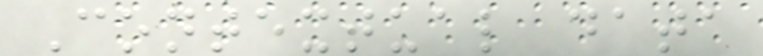Contextual data
